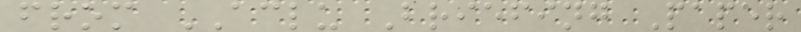from ACLU Briefing Paper
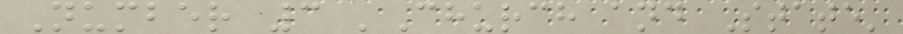Number 3 'Church and State'
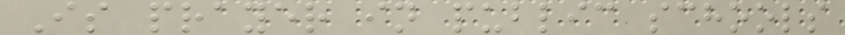Is prayer in public schools
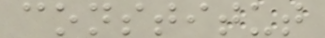constitut
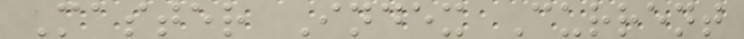Master Index Current
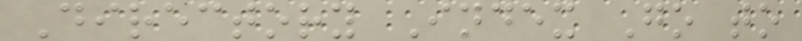Directory Index Go to
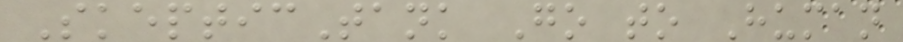SkepticTank Go to Human
